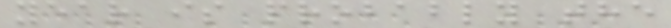year is probably the
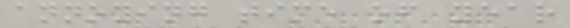annoying time of year
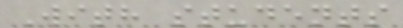With students
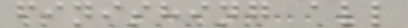finishing all
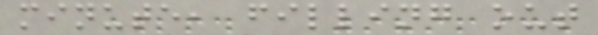minute, filling out
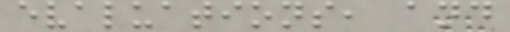evaluations, and
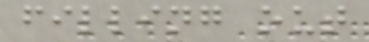filling out
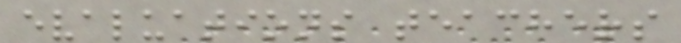evaluations teachers
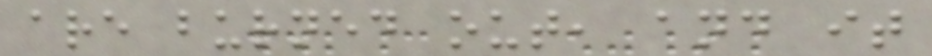are burned out, and it
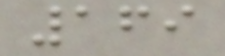169
